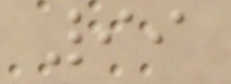99
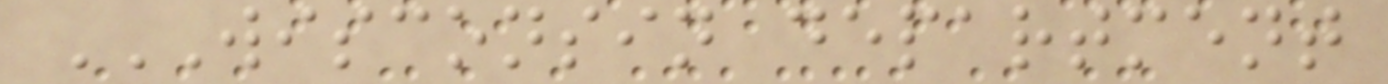WISCONSIN DEPARTMENT
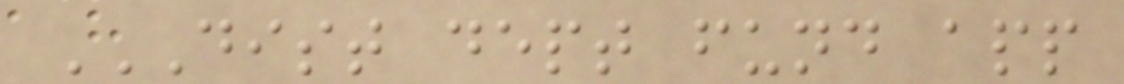DIST DEPT FUND APP
